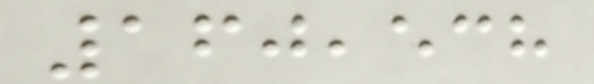160,538
